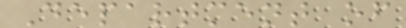Department of
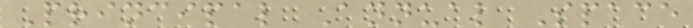Principal Annual Space
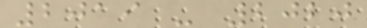2019 - 2020
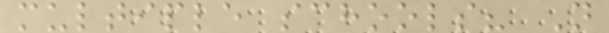multiple schools? N
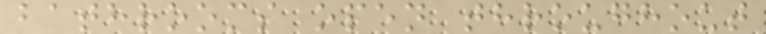bathrooms open throughout
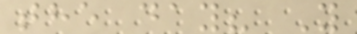the day? Y
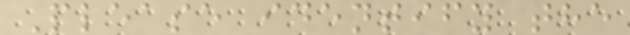Please identify the
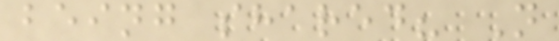being shared? N
